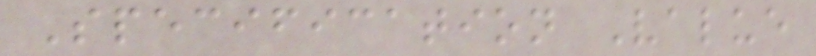Specification Value
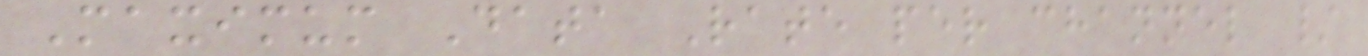Maximum Data Rate per channel /
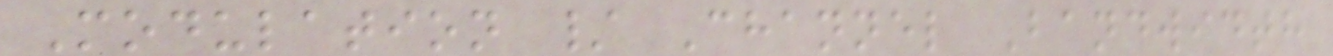Modulation / Channel Bandwidth
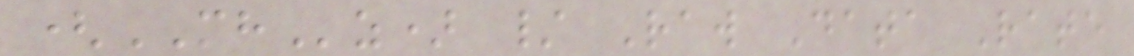(MHz) / Raw Data Rate
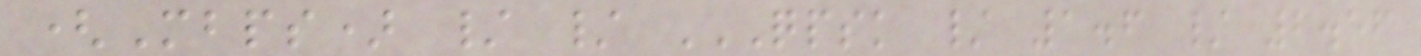(Mbps) / / QPSK / 1.6 / 2.56
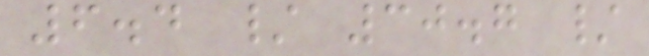6.4 / 30.7 /
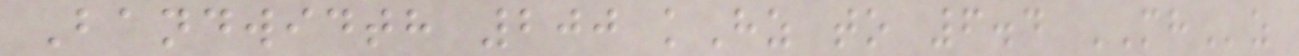Bandwidth 200 kHz to 6.4 MHz
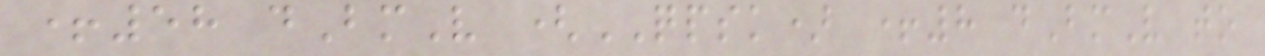+58 dBmV (QPSK) +8 dBmV to
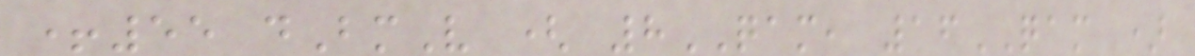+55 dBmV ( 8QAM, 16QAM )
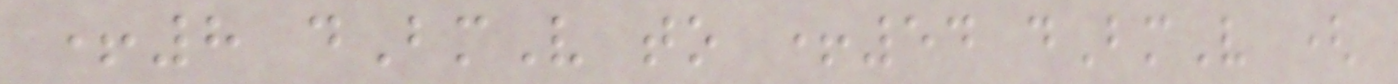+8 dBmV to +54 dBmV (
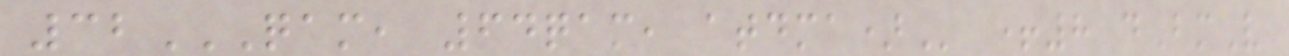32QAM, 64QAM, ATDMA) +8 dBmV
